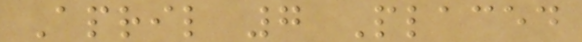April 7 Placed
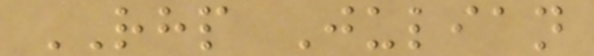RHP Julian
